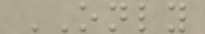ONLY
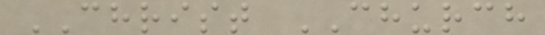CHRIST CHURCH
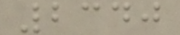2340
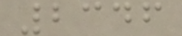2346
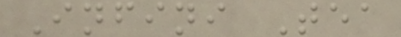Infini Tea
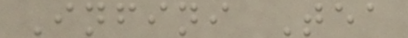Infini Tea
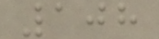108
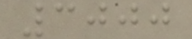3000
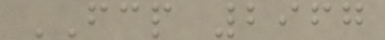FCP 2967
